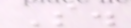S.
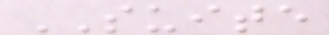SUITE
